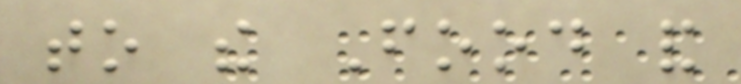to the Food and
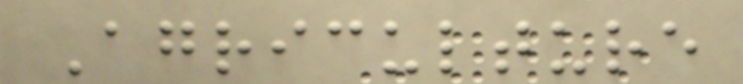Agriculture
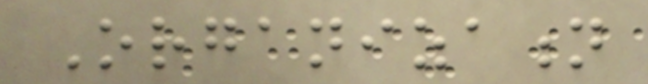Organization
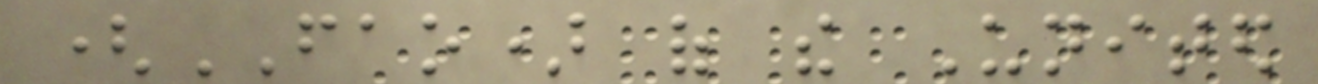(FAO) of the United
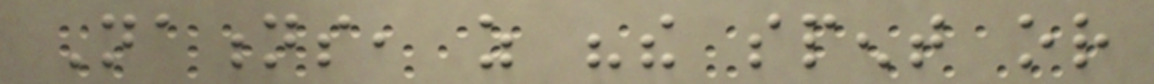Nations, as "the spent or
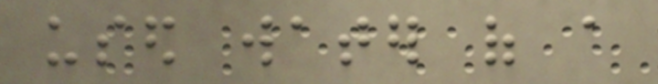used water of a
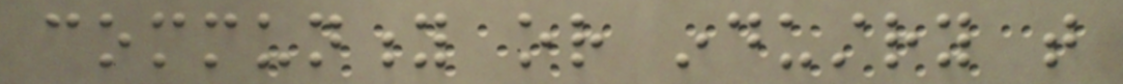community or industry that
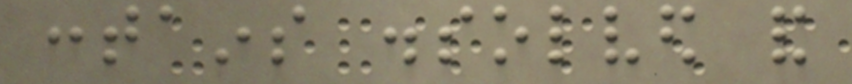contains dissolved and
